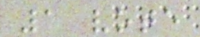1 vote
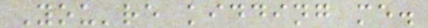You're kidding me.
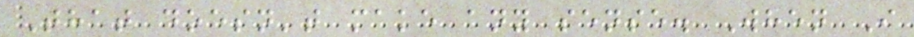That doesn't make any sense. When I
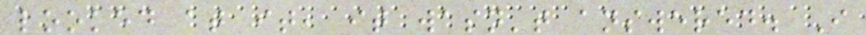looked at it, it wasn't answered. I
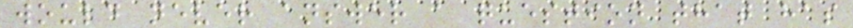would never answer a question that has
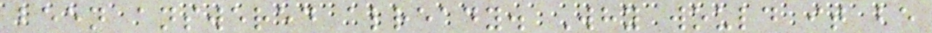been answered already. Why would it be
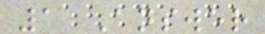1 Answer
